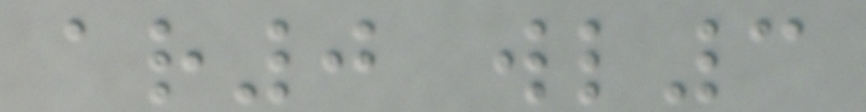ar0 wl3
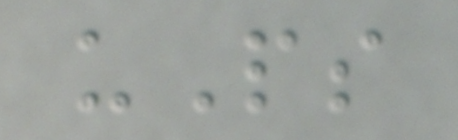uPs
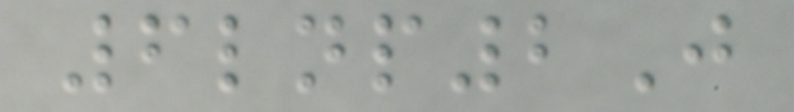6lnp2J
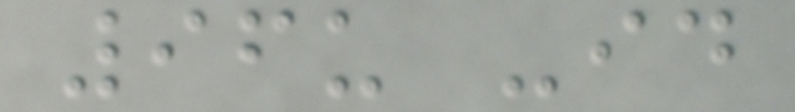96u -id
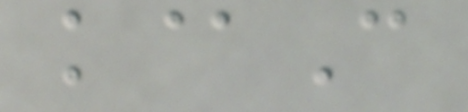k@C
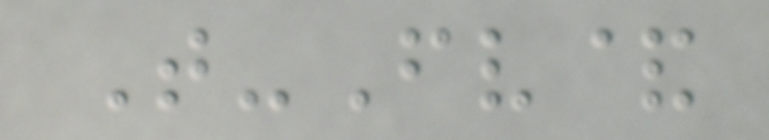T-Fv&
